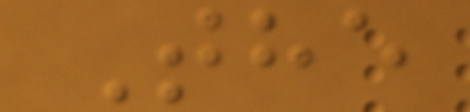The
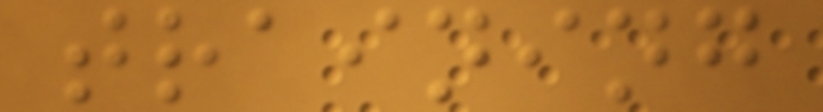training
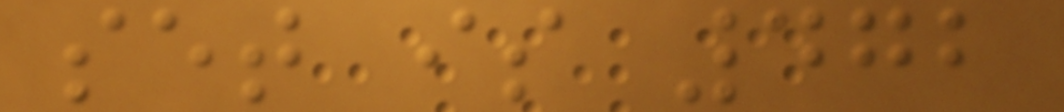set is 472
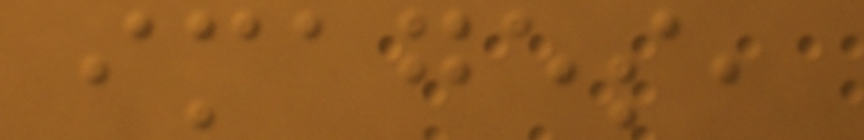images,
